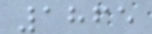1865
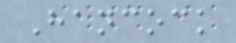Hancock
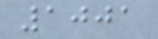1001
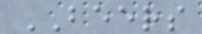BEERS
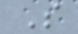S
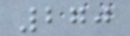270
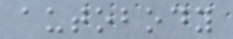autobody
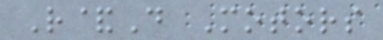R&D Motors
